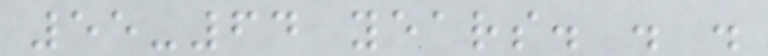55-64 years. . .
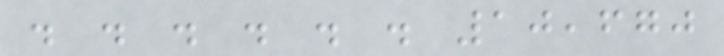. . . . . . 10,670
